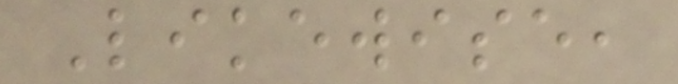Likewise,
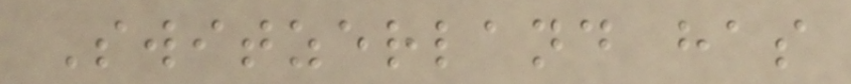Switzerland has
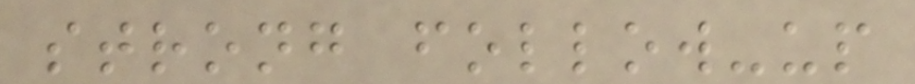strong follow-up
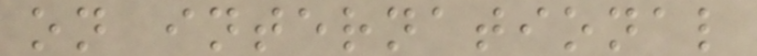on international
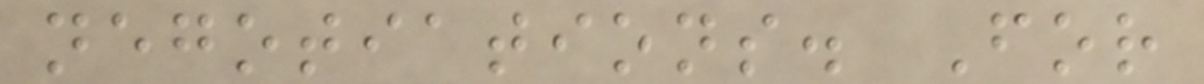negotiations. For
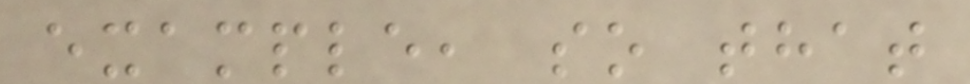example, so that
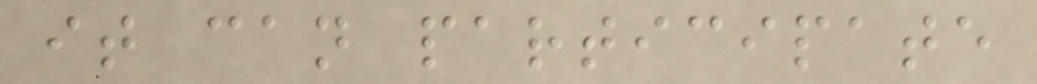it can participate
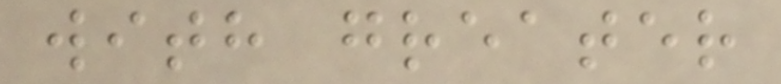with greater
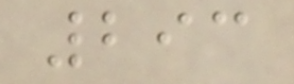293
